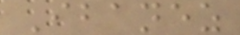Ibanez
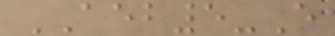AEB5-E
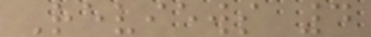Reviews 4
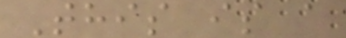This is a
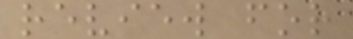review for
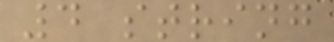4 string
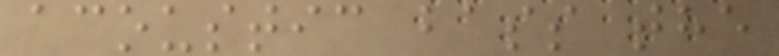acoustic bass the
